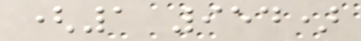(1 954)
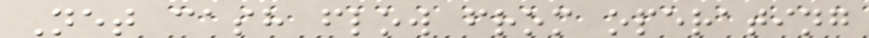Net cash flow from operating
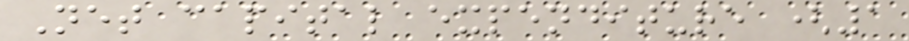Net capital expenditure (1
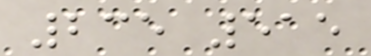235 515
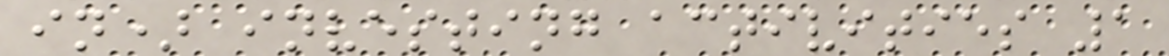in) investing activities 1
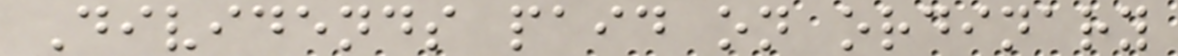Dividends paid on ordinary
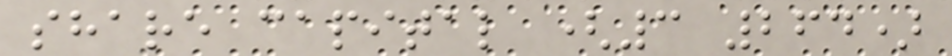share capital (3 264)
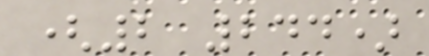(2 244)
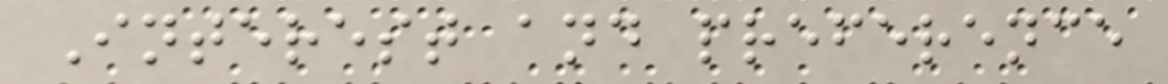Interest and preference
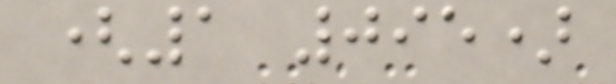(1 095)
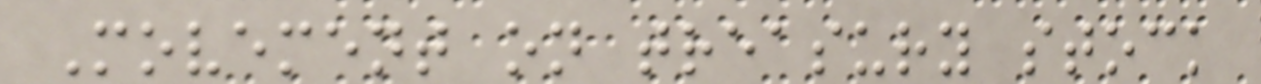Movement on treasury stock
